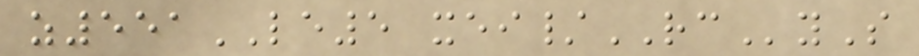z551LE5 xei/RCyS
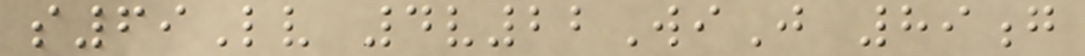s69Lv 4v22WiJ 89g
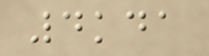4kda
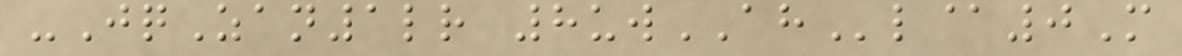-JqZan1lr 8uwAHl@0M
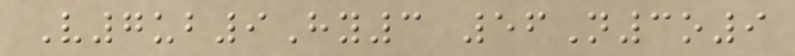V7ub9Hy3 56N3o9
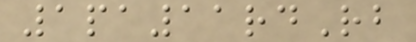1pa11rdRb
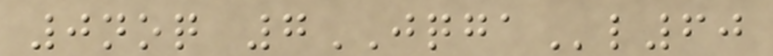0noq 7JQGAl60
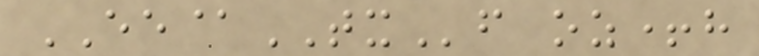EE@TXf oz+h
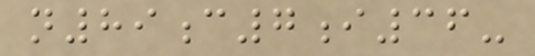n89c7i36-
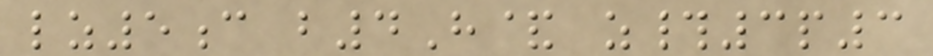lz5c b4H& z#3p3
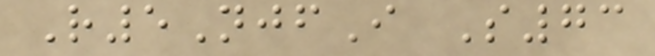R5NjfI S73
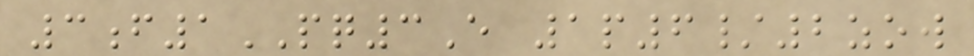3f1PQ3E 1p6/2zow
